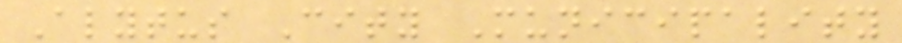Alytus City Municipality
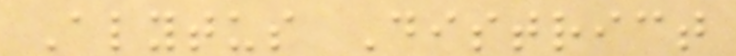Alytus District
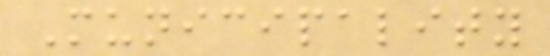Municipality
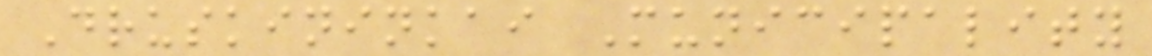Druskininkai Municipality
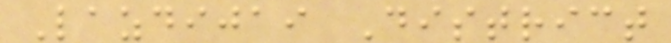Lazdijai District
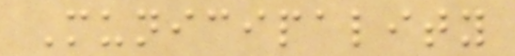Municipality
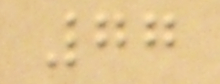77
